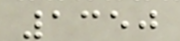1350
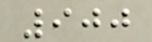900
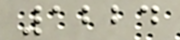1224
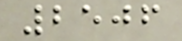2506
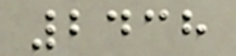2438
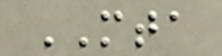MTA
